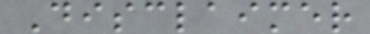Disclaimer
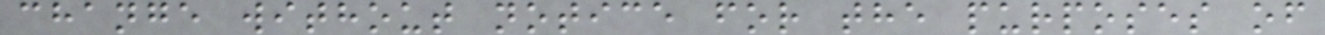change without notice for the purposes of
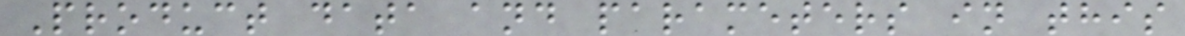Product data and parameters in this
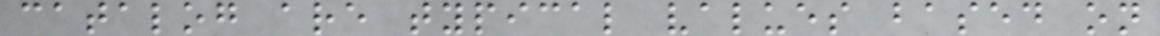catalog are typical values based on
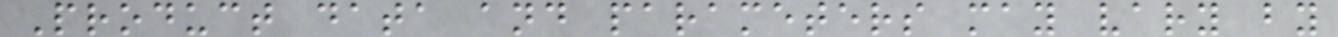Product data and parameters may vary by
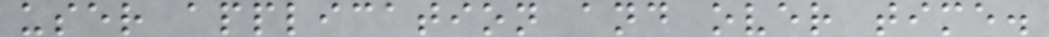user application and over time.
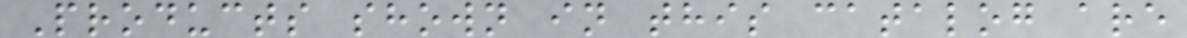Products shown in this catalog are
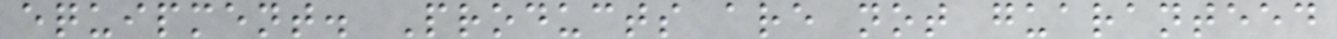equipment. Products are not guaranteed
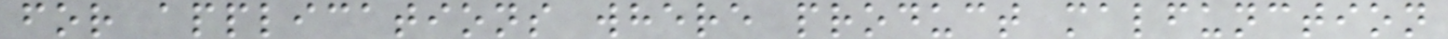for applications where product malfunction
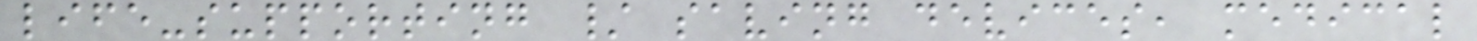life-supporting / saving devices, medical
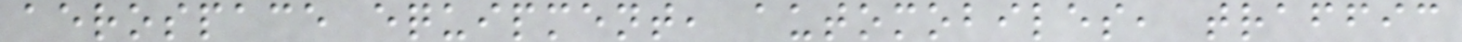aerospace equipment, automobiles, traffic
